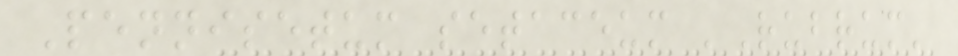Pennisetum setaceum 'Rubrum'
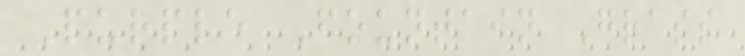Purple Fountain Grass
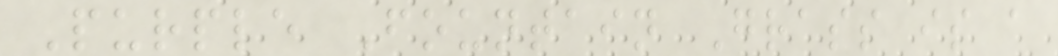Purple Fountain Grass is a
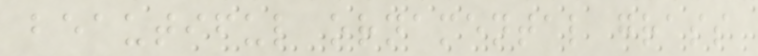beautiful ornamental grass
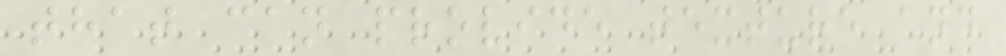that can provide texture and
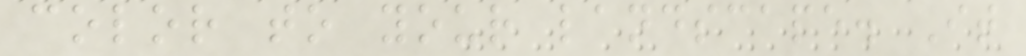color to your landscape. It
